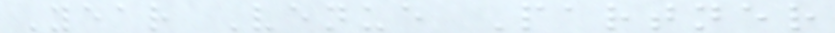Year Venue Partner
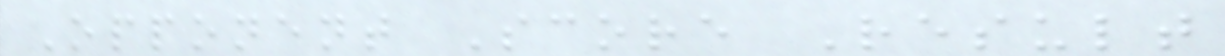Opponent Score Result
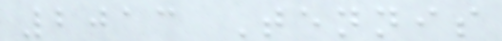2013 Tennis
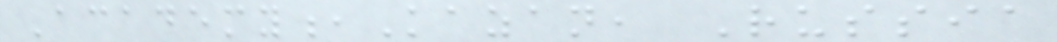Academy,Kazan, Russia
